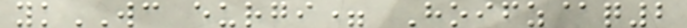ykWC eurgi= Hoifz@q2
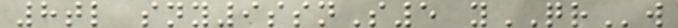8tl sny9ssnS5 yQRw
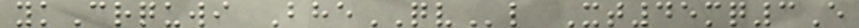ykCrquwi BheQVl Xt45mq3E
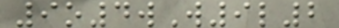9o4wW9l2
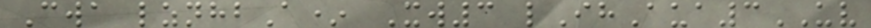Cwa lznhbA* Xw3 lIhAua3UV
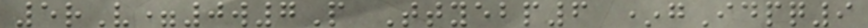5rV=0w7P Ttyebp6 *gIdpq9
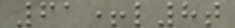61+l8t
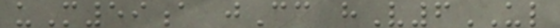uM59a jCc hV6UL
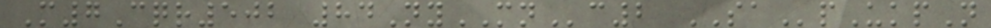M7Cqr502 84NyMNc2 SApUkpN
